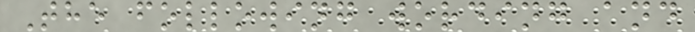The following wording and
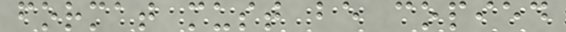format must be copied
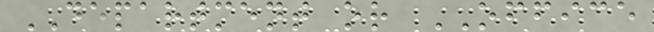DEPARTMENT or OFFICE
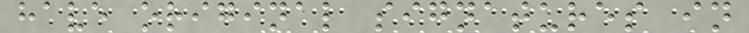have original signatures in
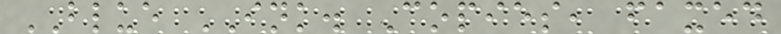BLUE INK. Copies, faxed
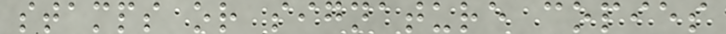stamps or signature copies
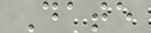Date
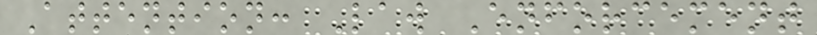Attention: Law Enforcement
